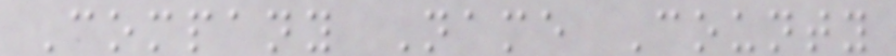Company Name County
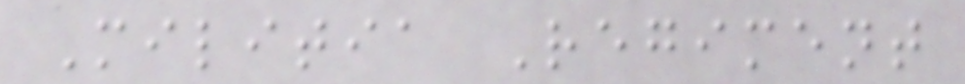Militia Regiment
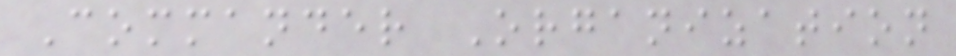Commander Organization
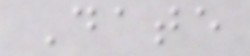Date
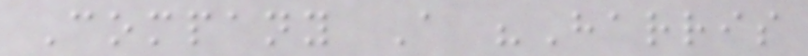Company A "Harris
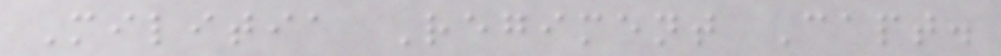Militia Regiment Capt.
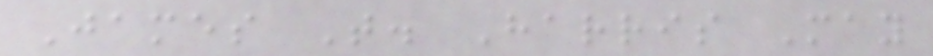James T. Harris May
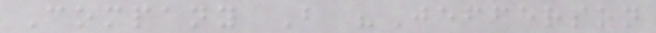Company B "Jefferson
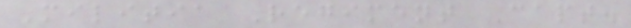Militia Regiment Capt.
